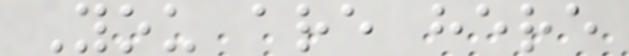You are here
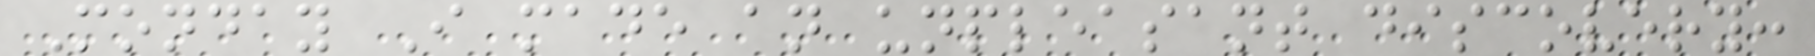Monday I made an unpleasant discovery:
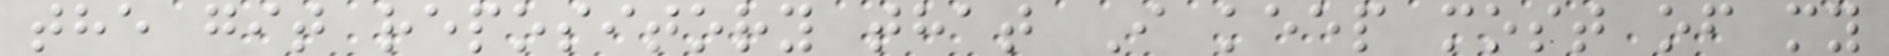the git repository that I keep most of my
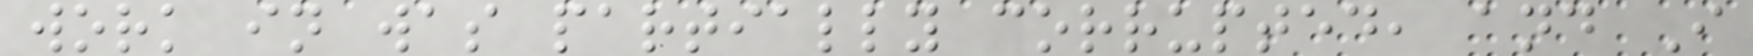work in was partially corrupted, and I
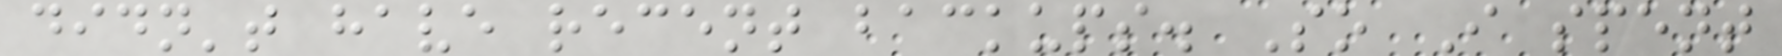didn't have recent backups. So I spent
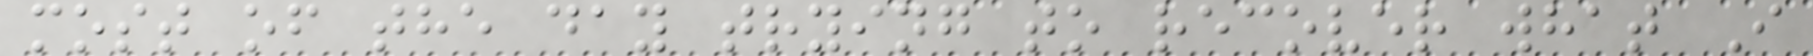most of the day trying to recover what I
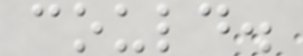could.
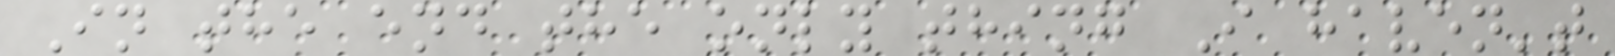In the end the only thing I haven't
